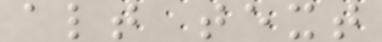alt text
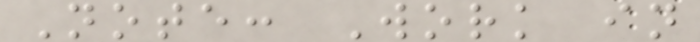Note: Work in
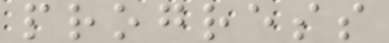progress
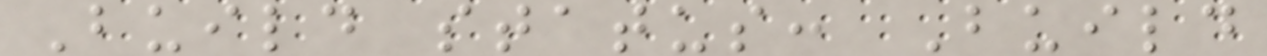Build status: Build
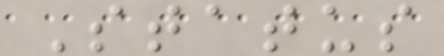Status
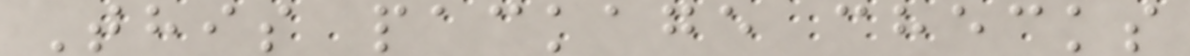This package checks
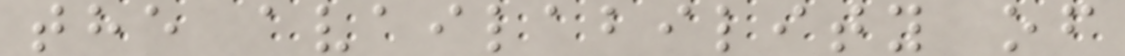the availability of
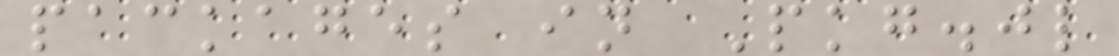packages in Pkg.jl
